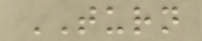TURN
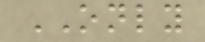ONLY
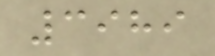3989
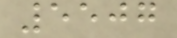5507
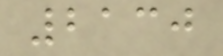2130
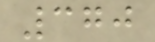370
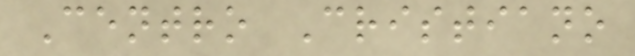Centro Cristiano
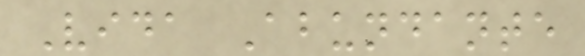Vida Abundante
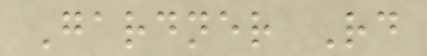Gardner Rd
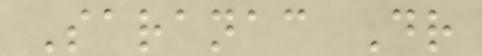Saranac Dr
